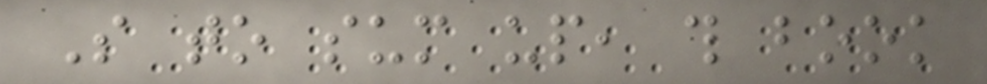So to sum up, this book
